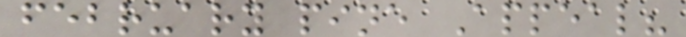february pine Appeal?
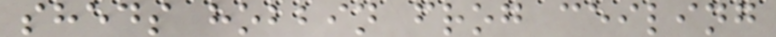sheds hobbin frog ceiling
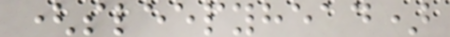(sleepyhead)
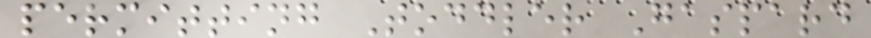permitting Toddler Gaspard
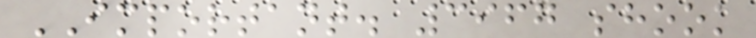IMPORTANT. 3967 shook
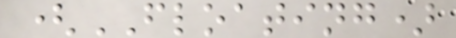(FLOATING)
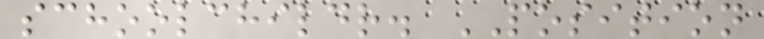schoolchildr. POSITION
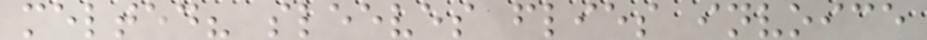melted? sleeves flies invoice
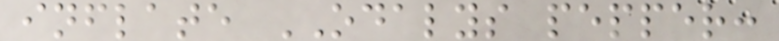inflate ODALYS pepper:
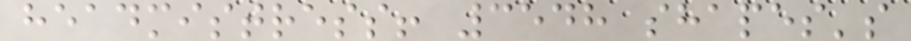headmistress! 3548 shapes's
